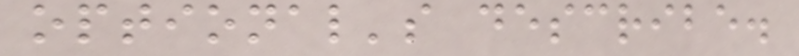optional's describe.
